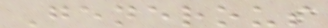Generous
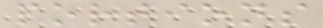portions
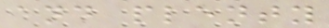and plenty
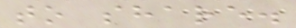to share.
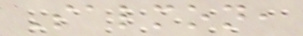Salmon,
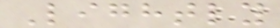Lightly
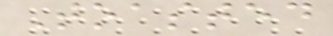Toasted
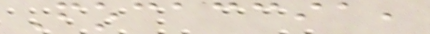Focaccia,
